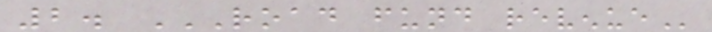2. ROAD FUND REVENUE
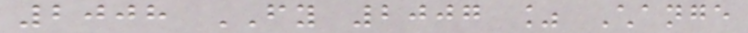2008 FY 2007 % Change
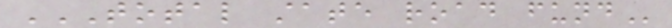TOTAL STATE ROAD FUND
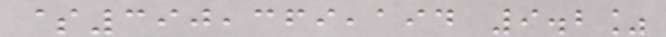$390,369,194 9.2%
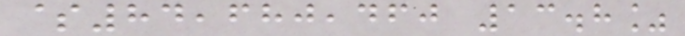$84,680,460 13.8%
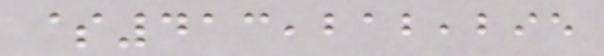$413,212,295
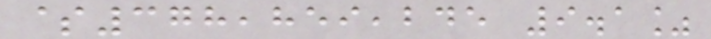$378,859,245 9.1%
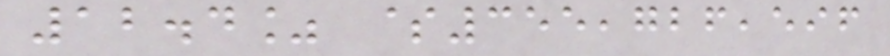12.4% $355,726,596
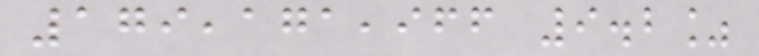179,171,966 9.2%
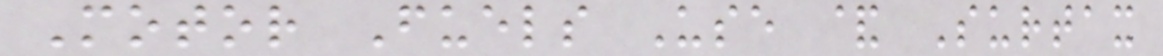Motor Fuels Use & Surtax
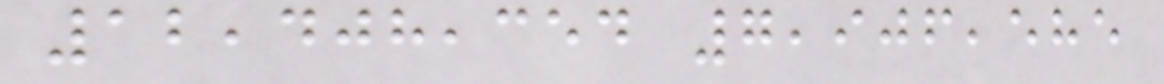12,408,354 7,906,585
